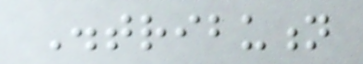Distribution
